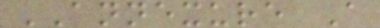ANNEXURE A
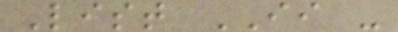List II -
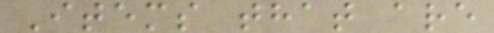Items that are
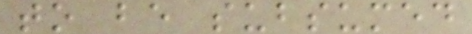to be subsumed
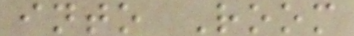into Room
